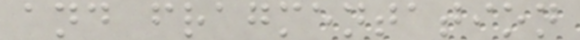and fragmentation
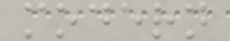modern
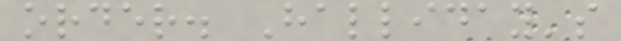order. Halliday's
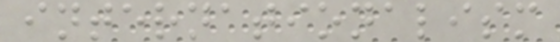internationalism
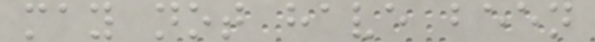may not have been
